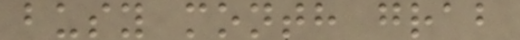busy month grab
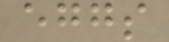eggs
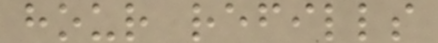hour refills
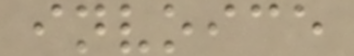invoice
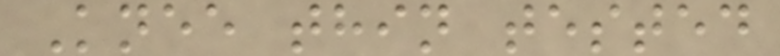Knee thin tested
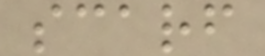scarf
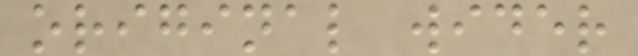original wider
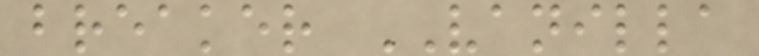breaker VANILLA
